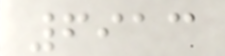6913
